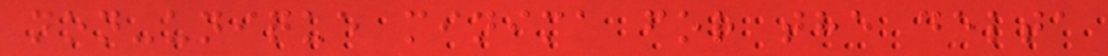non-unique minima for the delta
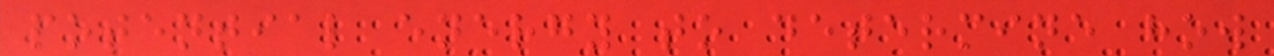potential energy to determine how
